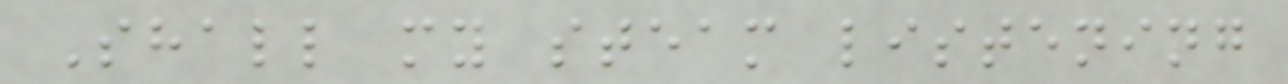Shall my steam listening
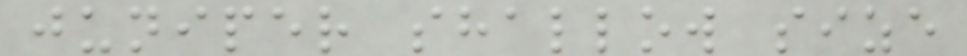juniper shallow size
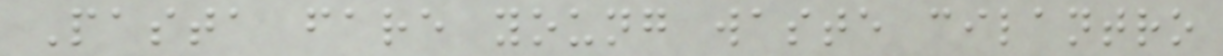Pasta fare young waste cilantro
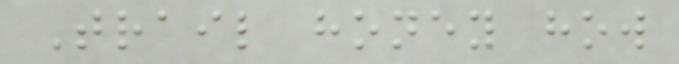Trail honey how
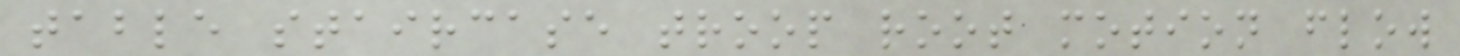table staircase troop root motion flow
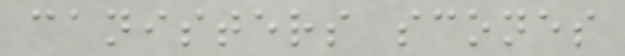canisters scones
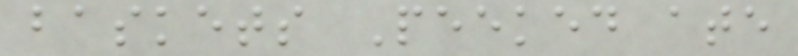baskets Peeked ate
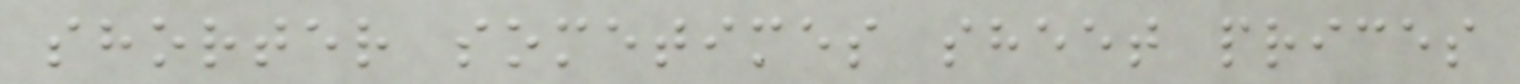shorter sometimes sheet prices
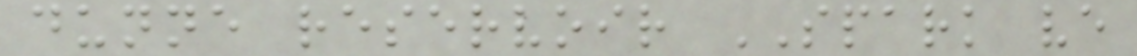dunne reservoir SPARK ve
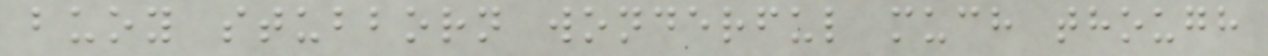buoy stubborn wonderful much though
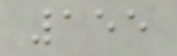155
